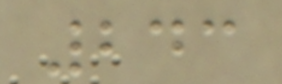243
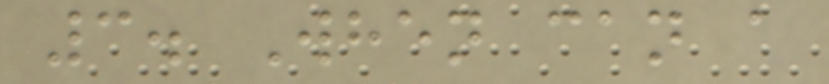3. When can a
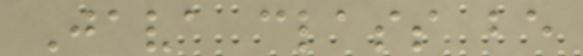Java class be
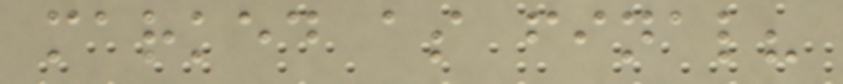marked as final?
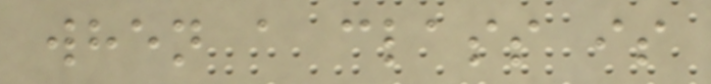when a class is
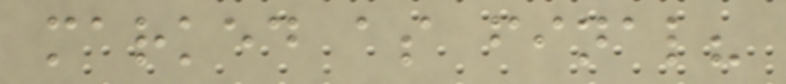marked as final?
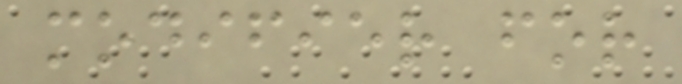modifier for
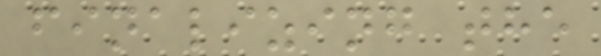finalizing the
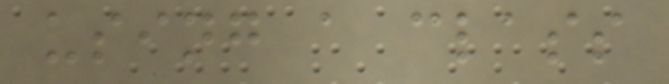using a class
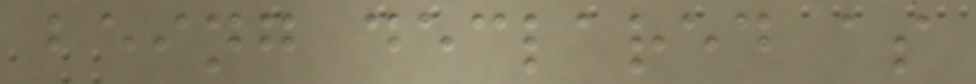being declared as
